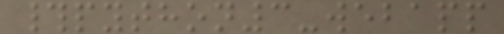#python3-webapp
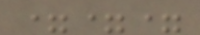===
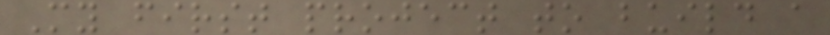My first project to build a
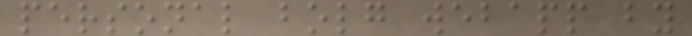personal bolg webapp by
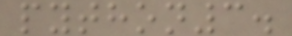python3.
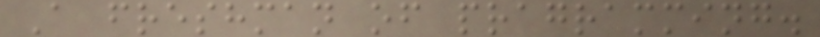A freshman of pragramming.
